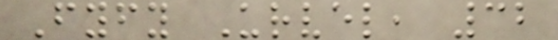Fyfy Urvel, 32
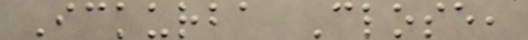Ickurba Close,
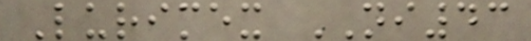Lurimex NI43
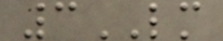3LM
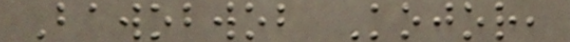Bawobwob Kojor,
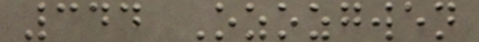344 Ozozgwen
